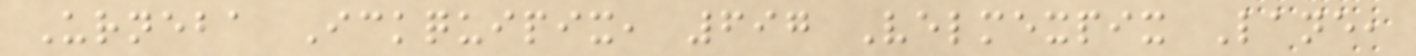Urneba Ickquipix, 697 Velmexpix Lane,
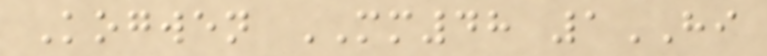Kogwen MM48 1HI
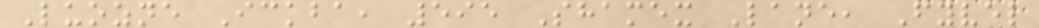Luozne Ickba, 595 Shamex Lane, Fyvel
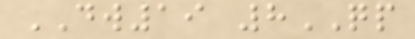DW19 8QP
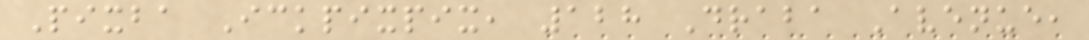Pixba Ickpixpix, 128 Draba Avenue,
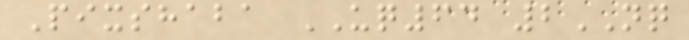Pixshaba UQ64 2NQ
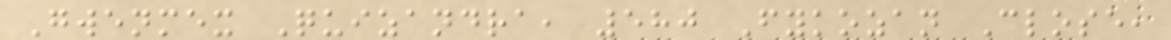Gwenmex Quizandra, 580 Fykozan Close,
